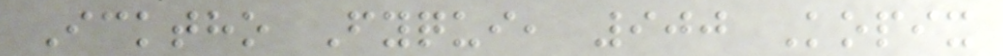Icktho Fyqui, 900 Kopix
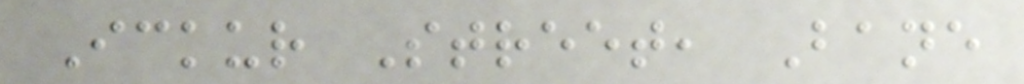Ickur Street, Bane
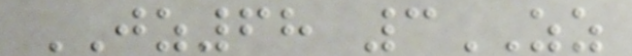JZ68 3ZZ
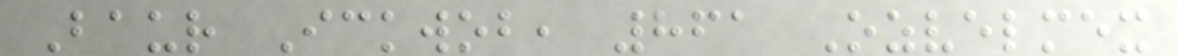Baur Ickwob, 861 Ozvelmex
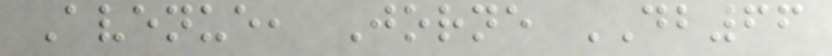Avenue, Jorne DB66
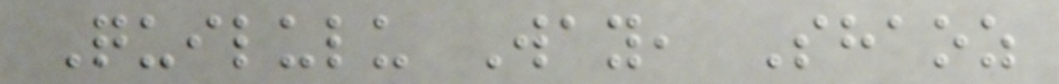Quilulu Way, Shaoz
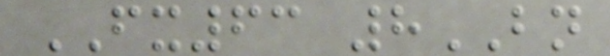FX63 8BN
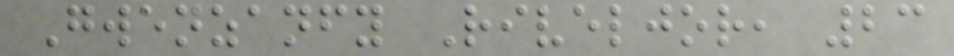Gwenzanfy Riveljor, 23
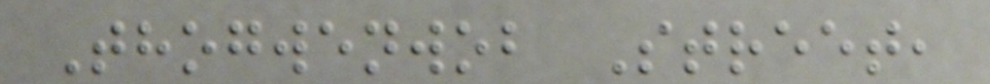Thogwenwob Street,
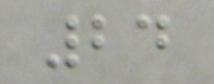24
